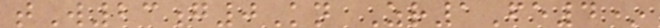tW23g0Kn Zr1Fe4*
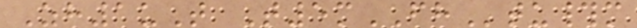Zh1uT T5mFHtu#m
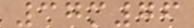37m76
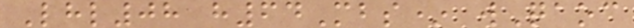Lhl08 h64Mbs* wQaoc
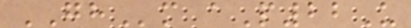GHm aP22U
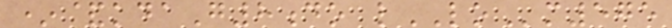*&kdaG8do lLOm575
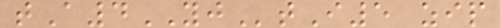tA4YJtI5 zip
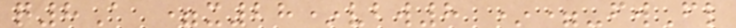q8A =x28*vbw8 *=-fwFl
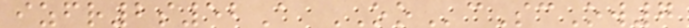izfr2s52A OOcScOw7
